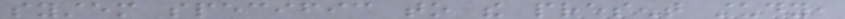system specific to the present study,
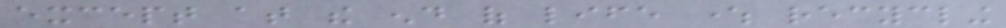except at the end of life where recycling
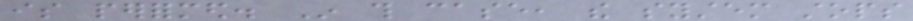is performed. In this case, the system stops
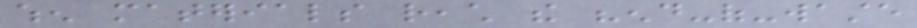when materials reach the "end-of-waste
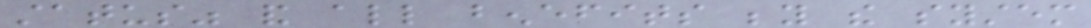status" and all benefits beyond the system
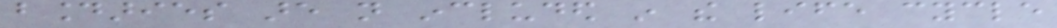boundaries are not included in the life cycle
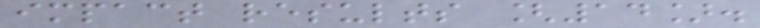impact results [14].
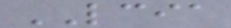LCIA
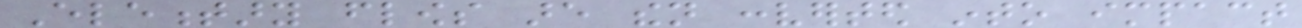Elementary flows are then converted into impact
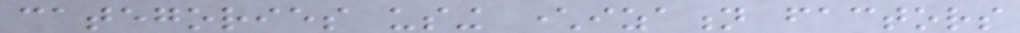categories using characterization factors
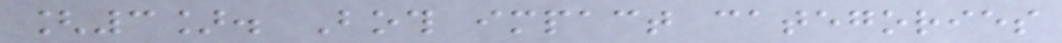[3]. Both impact categories
